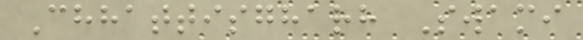Chhattisgharh Swami
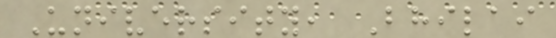University, Bhilai
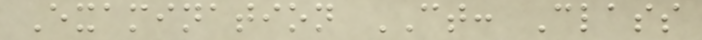Examination CT: Class
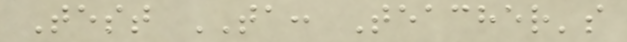Test TA: Teacher's
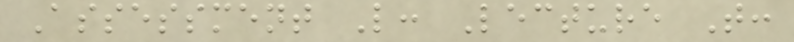Assessment L: Lecture T:
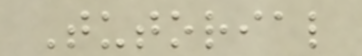Tutorial
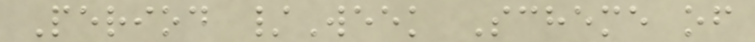Period /Week Scheme of
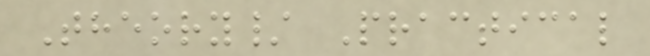Theory/ Practical
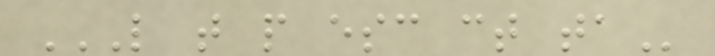L T P ESC CT TA
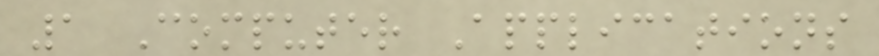1 Computer Applications
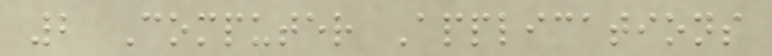2 Computer Applications
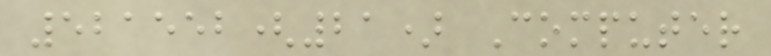521552(21) Computer
